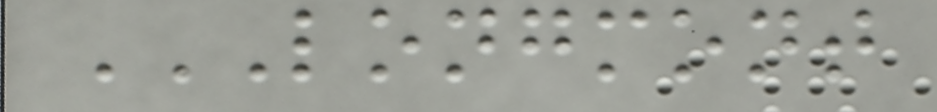LONGMONT
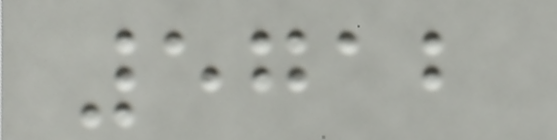5712
